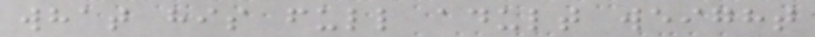what his full adult weight
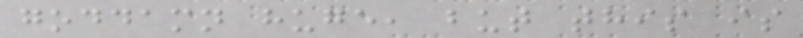goddamn huge, but this is
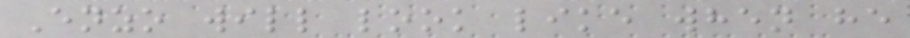Enzo will look like when he
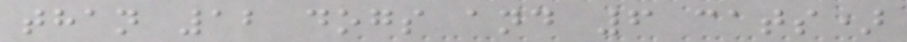than 12 dogs and 6 cats)
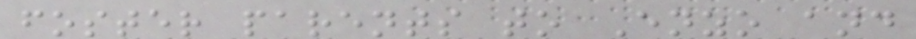foster parents to Enzo and
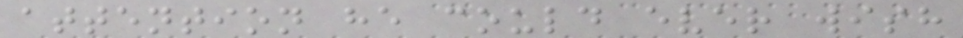attention he could ever wish
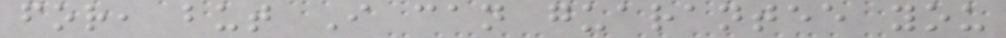for, but I can guarantee you
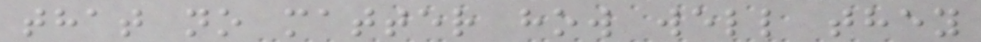that no matter how well they
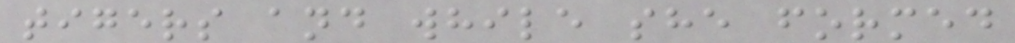tigers and while she formed
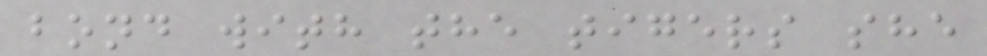bond with the tigers she
